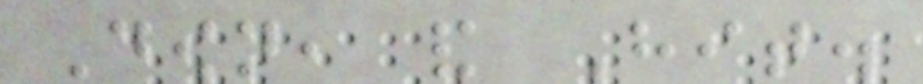Down, and Hit.
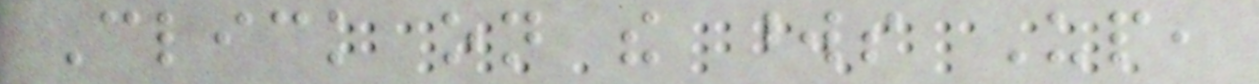Click on the words Up,
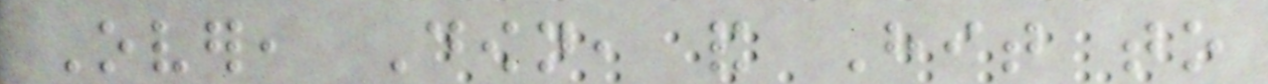Over, Down, and Hit to
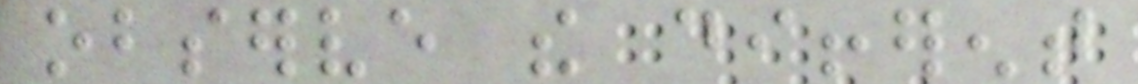observe the different
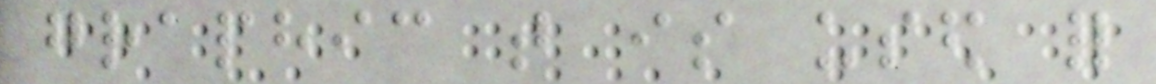graphic that is used for
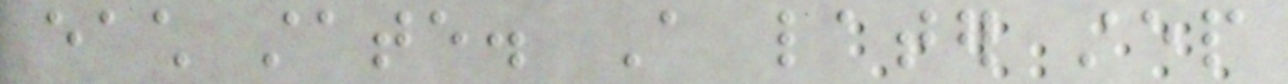each state. A later step
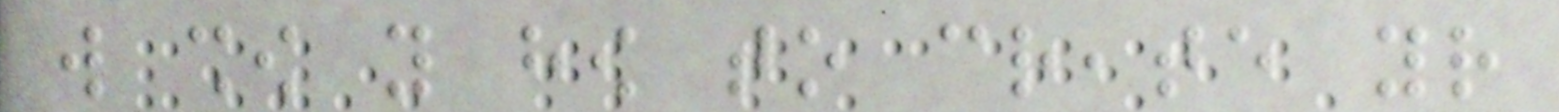will show you how to create your
